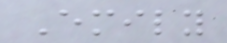Emily
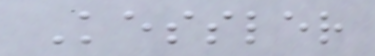Kessler
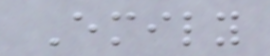Emily
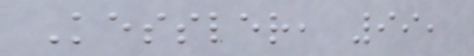Kessler, 99,
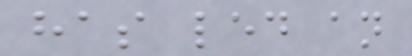has led an
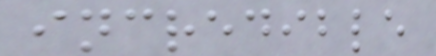incredible
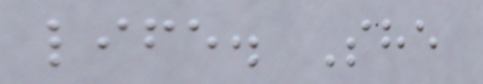life. She
